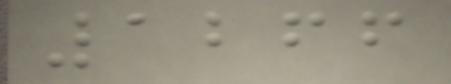1266
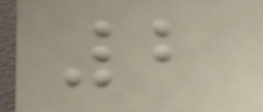2
